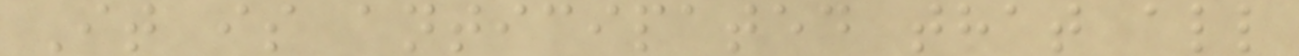It is anticipated that all
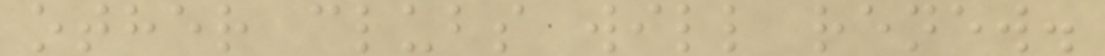other clubs will renew.
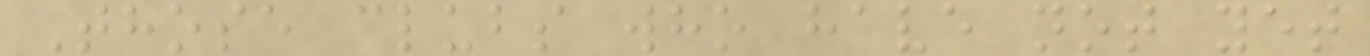Those clubs who have not yet
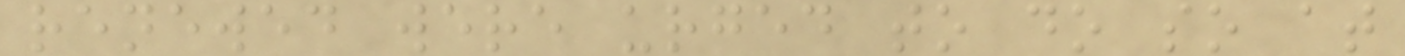renewed were urged to do so at
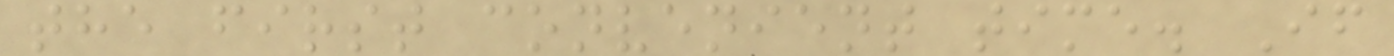the first convenient time. If
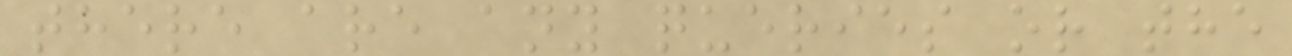there are any queries or the
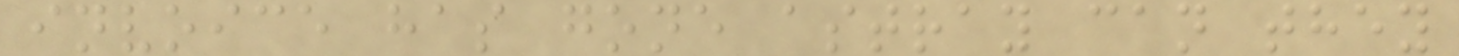invoice has gone astray can they
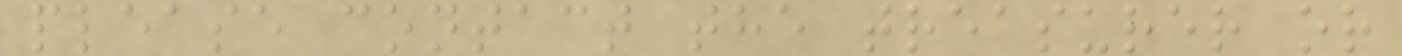please contact the treasurer or
